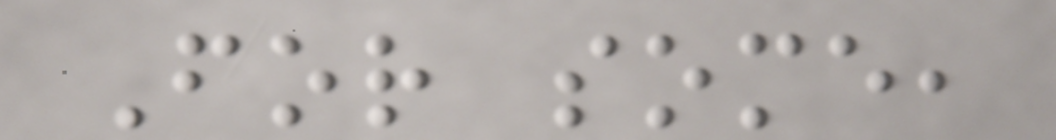For some,
